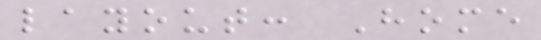layout: Home
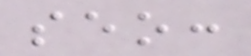seo:
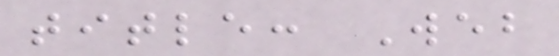title: Web
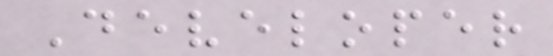Developer
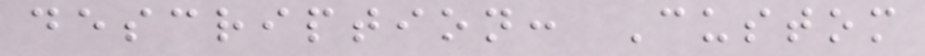description: Custom
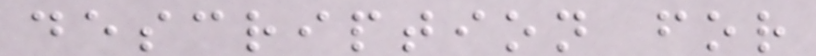description for
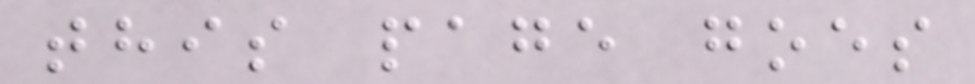this page goes
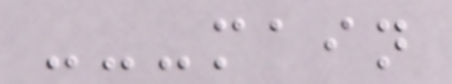---main
